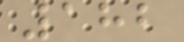182
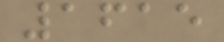1615
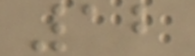12
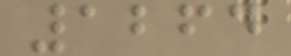1264
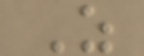Z
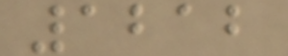1212
